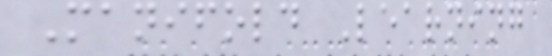Manifold Learning
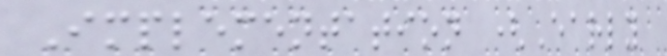Implementation (Early
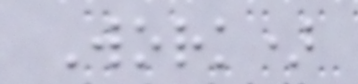Work)
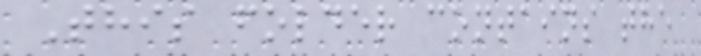This folder contains the
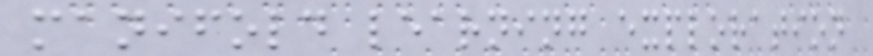manifold learning exploration
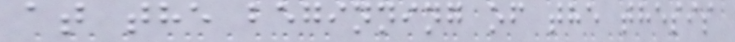at the beginning of the thesis
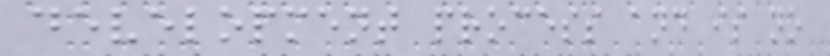development process and is no
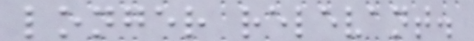longer relevant.
